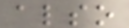also
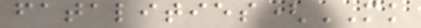fatalities(MK
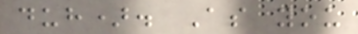duh). As you
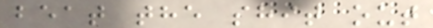beat the shit out
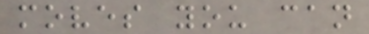moves you can
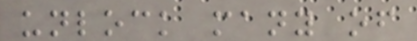unlock many of
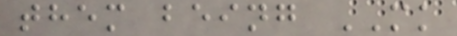them being MK
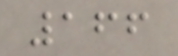166
